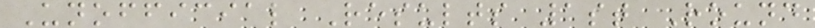Unofficial Results 1st Round
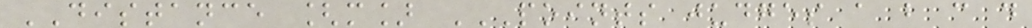DISTANCE [m] POINTS JUDGES A B C D
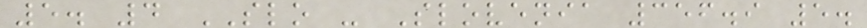5. 4 SLO - Slovenia 356.9 5.
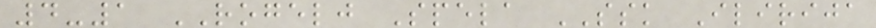4-1 ROGELJ Spela SSK Ilirija
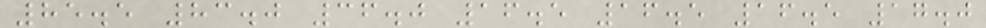85.5 83.0 36.0 16.5 16.5 16.5 17.0
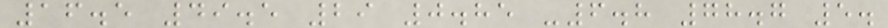16.5 49.5 29 0.85 -6.8 78.7 5.
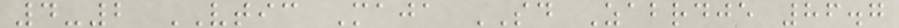4-2 VTIC Maja SD Zabrdje 86.7
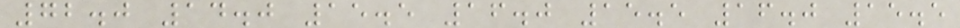72.0 14.0 15.5 16.0 15.5 16.0 15.5
